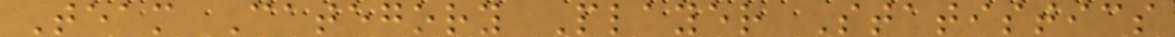Team Category Player Statistics
